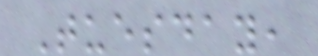Tuesday,
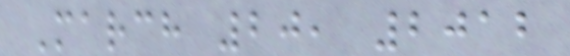March 20, 2012
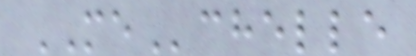MEchelle
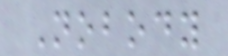Nobody
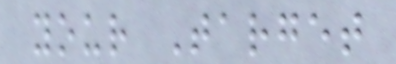your Target
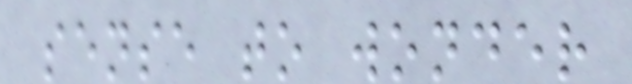sense to wonder
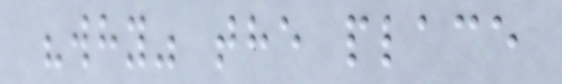"why" the place
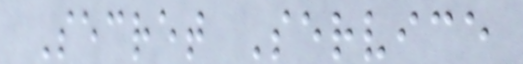Secret Service
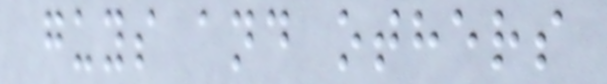guys and others
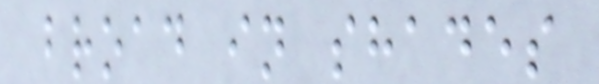broad in shades
